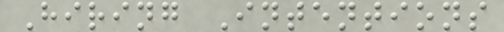Hiring Intentions
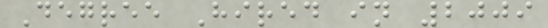Degree Hired in 2009
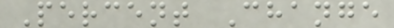Percent Change
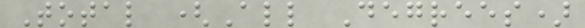Total (All Degrees)
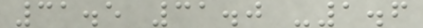31.5 31.0 -1.6
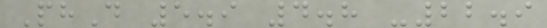PhD 5.9 4.8 -22.9
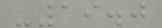-19.0
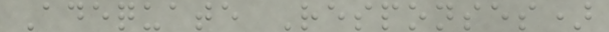Adequate Responses)
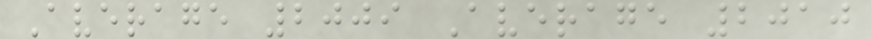Average 2009 Average 2010
